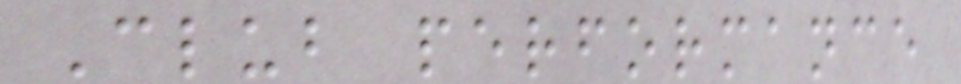Club performance
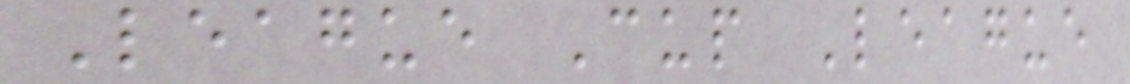League Cup League
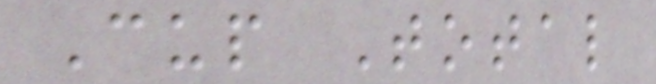Cup Total
